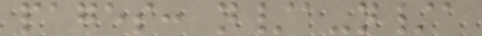pages: n/a-n/a
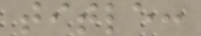title:
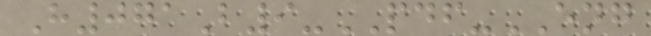H071B9-PDF-ENG
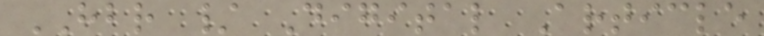HBR / Digital Article
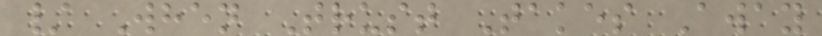/ When Trust Takes Away
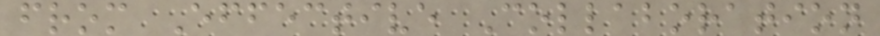from Effective Collaboration
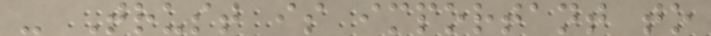- Trust is important to
